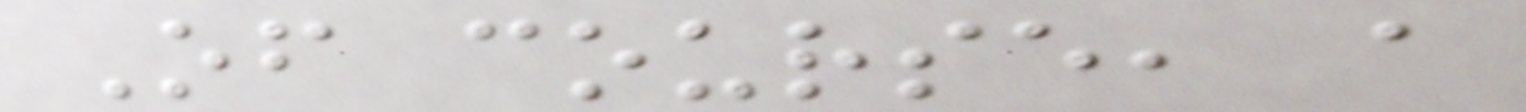Of course, a
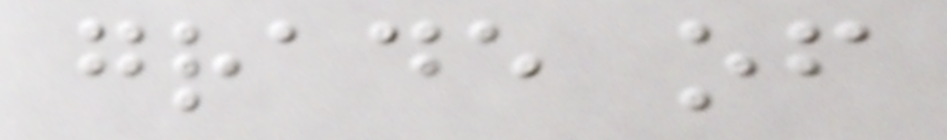grade of
